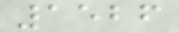1526
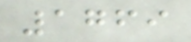1769
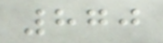870
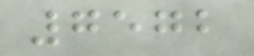7572
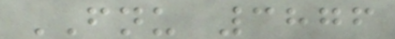FNU 3876
